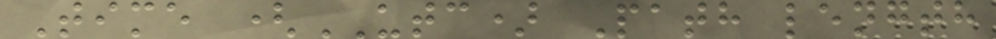Time (UTC) Path length
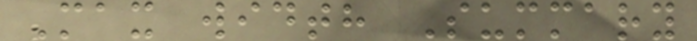Max width Summary
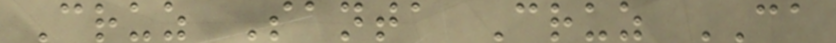Cruz Santa Cruz CA
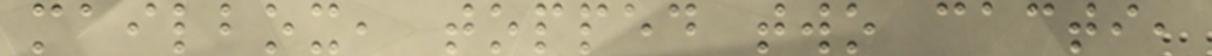mailbox, topped two cacti,
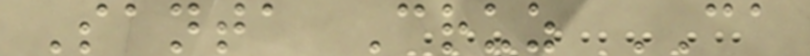Santa Cruz CA
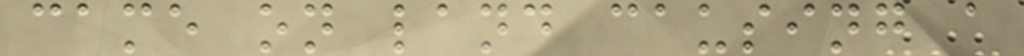came on land causing a
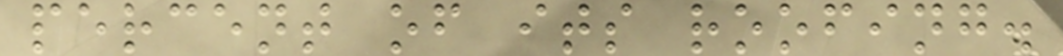percent of its roofing.
